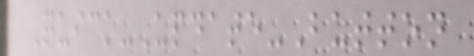Quick-Update-Button
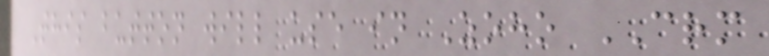This button will use in Zoho CRM
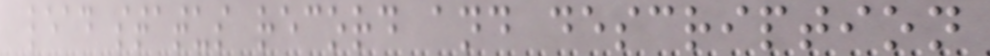lead status record and description
